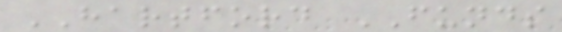HARTFORD FUNDS
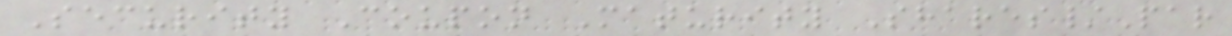Security Coupon Maturity Shares/Par
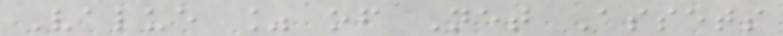Value % of Net Assets
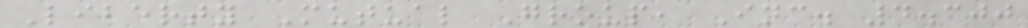Liberty Mutual Group, Inc. 4.300
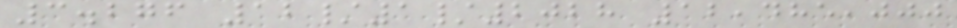3.276 12/1/2028 12,485,000
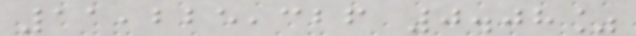11,225,326 0.08%
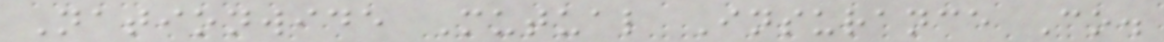Nationwide Mutual Insurance Co.
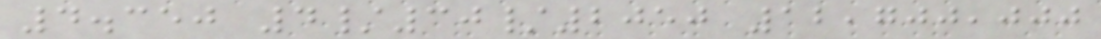4.350 4/30/2050 12,700,000
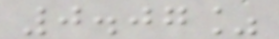0.07%
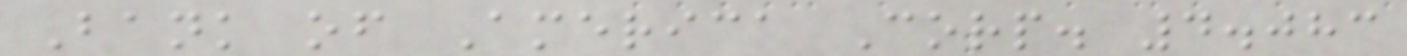Bank of America Corp. 4.083
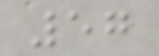57
